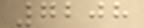7208
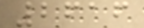2616
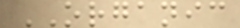ORGANIC
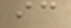ic
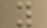y
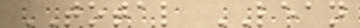TOTAL LEAN
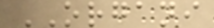ORGANI
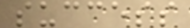success
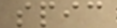spic
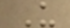U
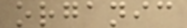organic
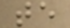te
